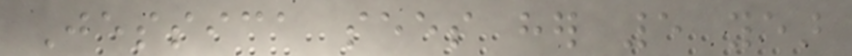Jessica sees her 5 year
